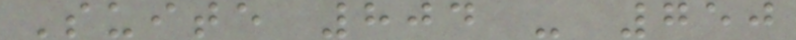Suite 804 - 750
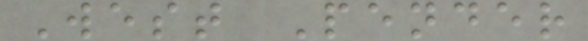West Pender
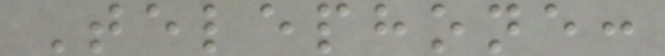Telephone:
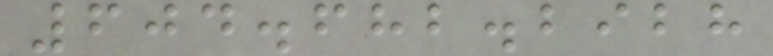604.682.2928
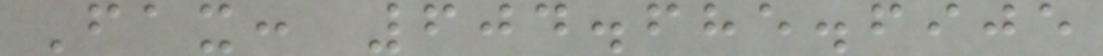Fax: 604.685.6905
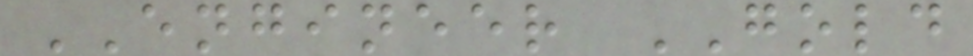ENGINEER GOLD
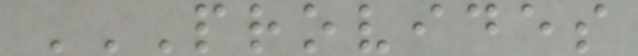PROVIDES
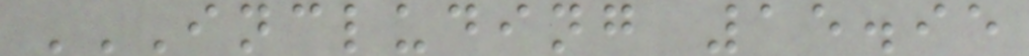INCLUDING 15.95
